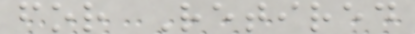for Retired
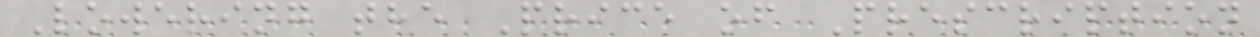Lowering the Price of Prescription
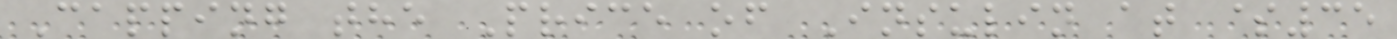Capping the Price of Insulin at $35
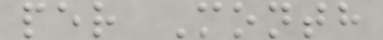per Month
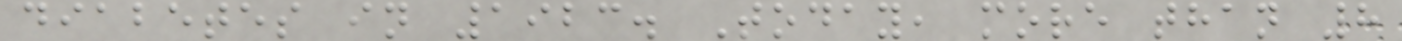diabetes in 1923. Today, more than 8
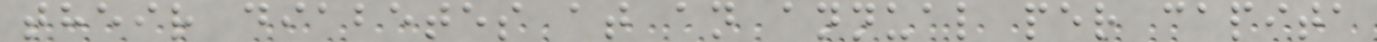their diabetes at an annual per capita
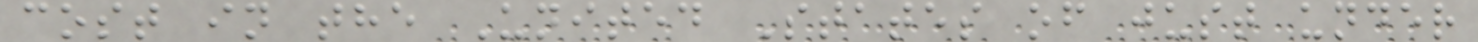cost in the United States of just under
